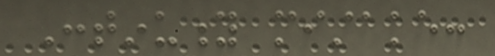Continuity mistake:
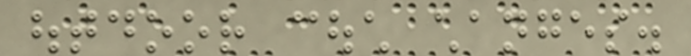outdoor couch changes.
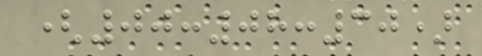(00:08:30)
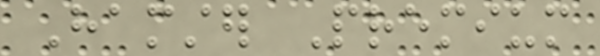Hamster Premium
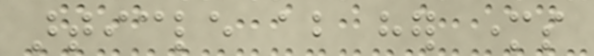article about her mothers
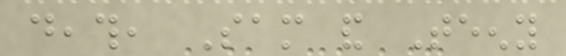death, Sam and Teeny
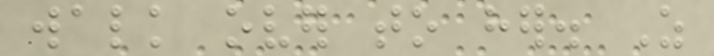walk over to her. As
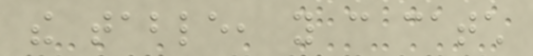the table, you can catch
